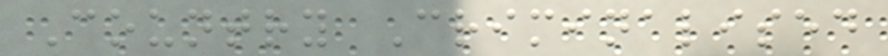Country Criminalised
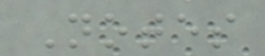Notes
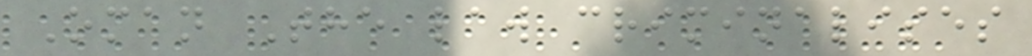Oman The law criminalises
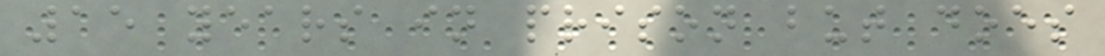15 years in prison but does
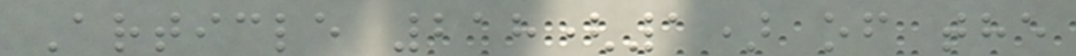Article 218(1) of the
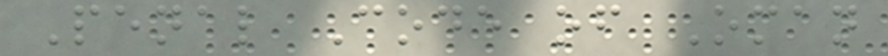Penal Code of Oman
